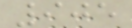905
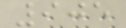905
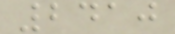2410
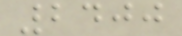2400
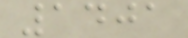1401
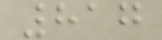817
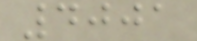4001
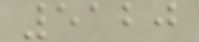5120
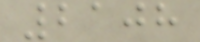2108
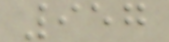957
